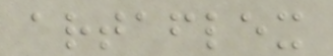artaflex
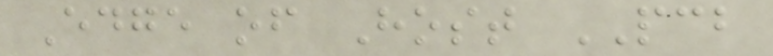Edge of Host PCB
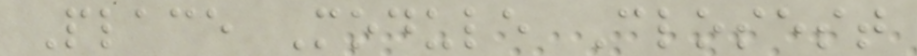Place Module Closest
